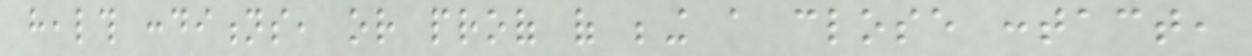health conditions, or proof of being a close contact,
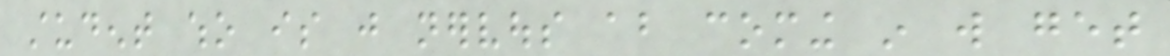student who is just nervous about coming in will get
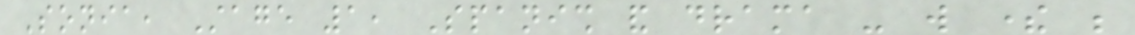Sonia, Stage 1, Spanish and drama - will there be
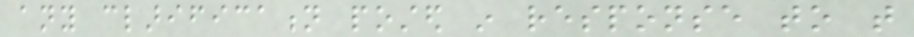any clarification posted in response to that
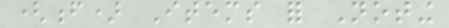(f) Items for Noting
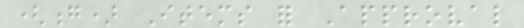(g) Items for Approval
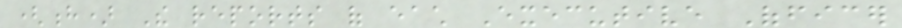(h) The reports of each Executive Officer
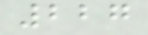227
